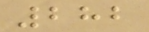282
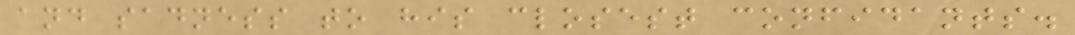and sadness to his closest confidants.
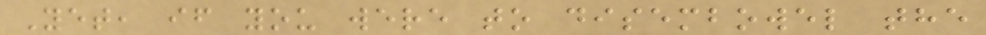Yet, if you were to disembowel the
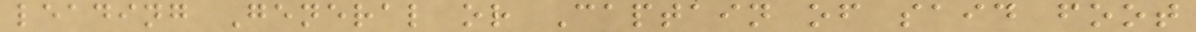leading General or Captain of said foot
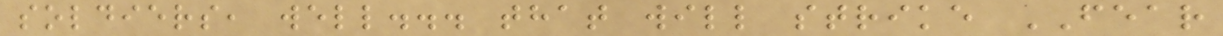soldiers, well... that will strike FEAR
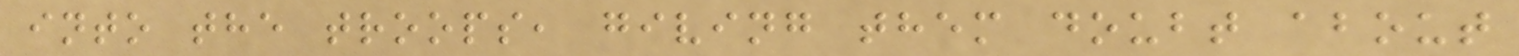into the troops, giving them doubt about
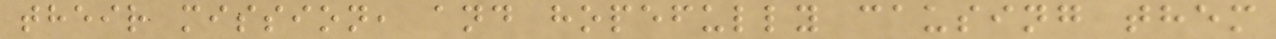their mission, and hopefully causing them
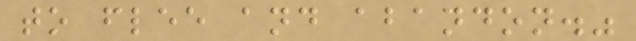to flee and abandon."
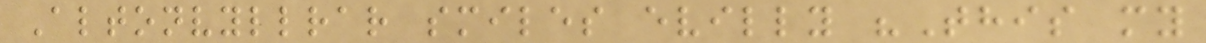Altonvyllrar smiles evilly "This my
